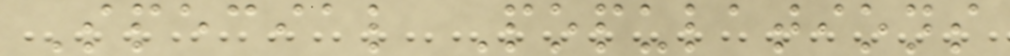Special Populations
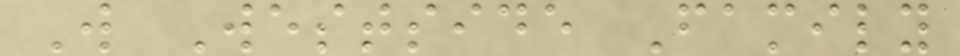W Westside Family
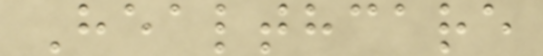Healthcare
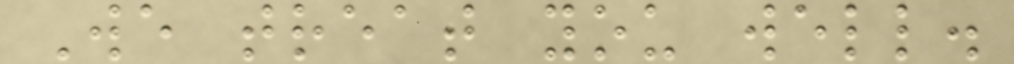We treat you well.
